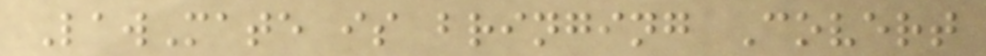LawMate is bringing Covert
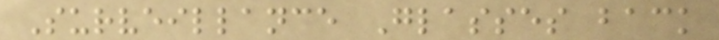Surveillance Glasses back
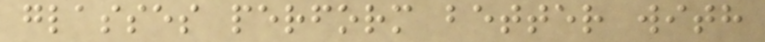glasses perform better with
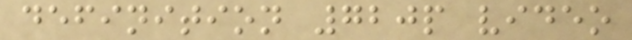definition 720p video
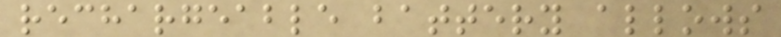rechargeable battery allows
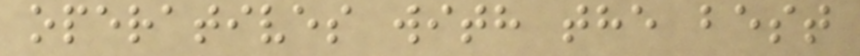operatives with the best
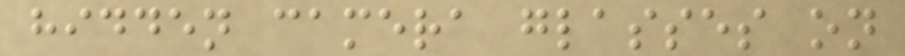hidden camera glasses on
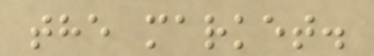the market.
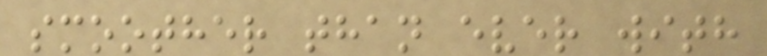smoother than ever with
